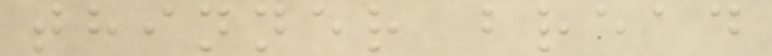thinner bread
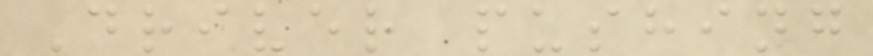Driver pushing
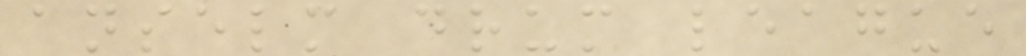anselm drum league
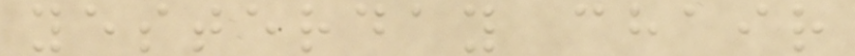yesterday chair
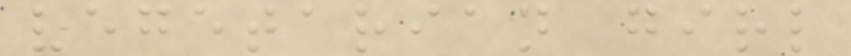vegetarian girl
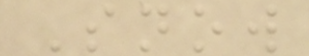Snow
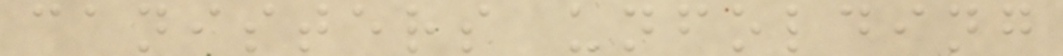canisters unfolding
